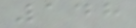148
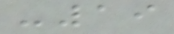-19
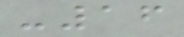-16
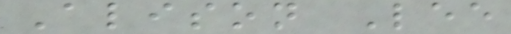Alison Lee
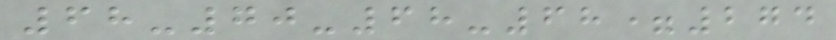68-70-68-68=274
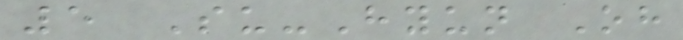5 Su-Hyun Oh
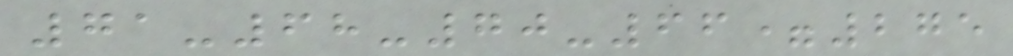71-68-70-66=275
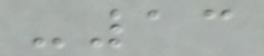-13
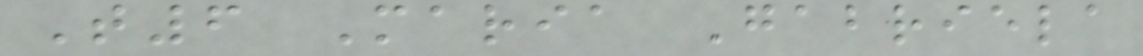T6 Maria Gabriela
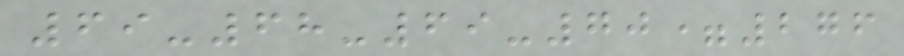69-68-69-70=276
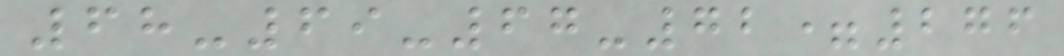68-69-67-72=276
